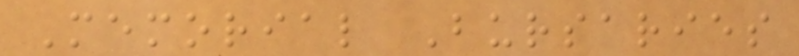Memorial Bursaries
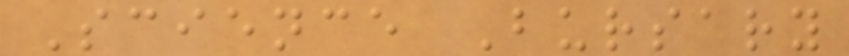Science Bursary
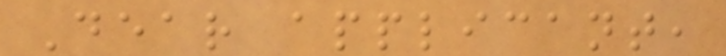Dear applicant,
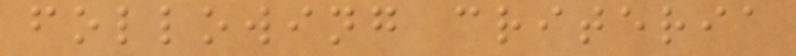following criteria
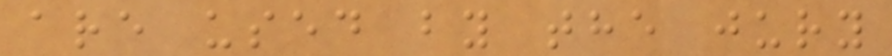are used by the jury
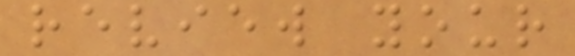review your
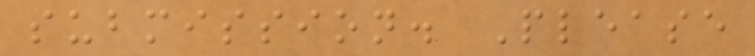submission. Please
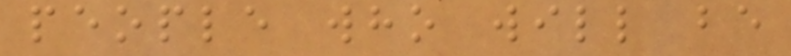people who will be
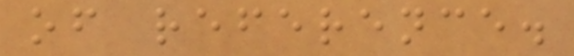of reference.
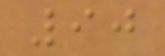90
